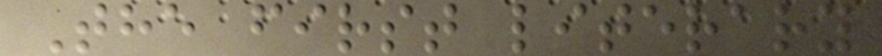The first literary
